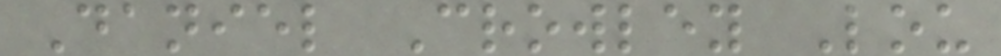Daniel Crowley Lou
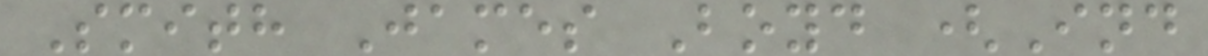Smith James Boyd (Ind
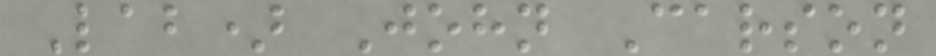Lab) John Carson
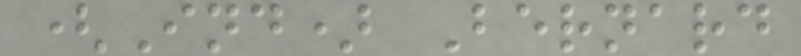(Ind) Bernard
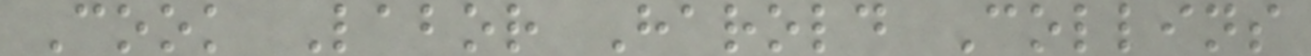Cook Labor Harold Collins
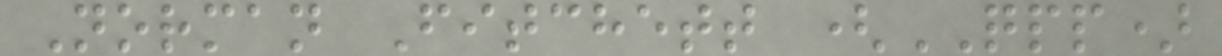Norman Fitchett (QPP)
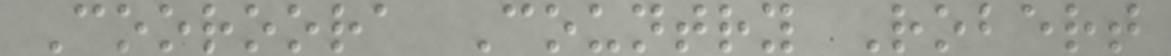Cooroora Country Robert
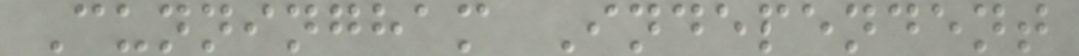Cunningham Independent
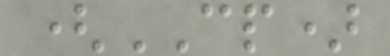(CP)
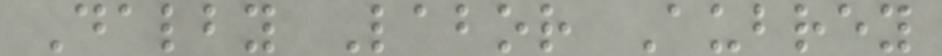Dalby Labor Aubrey
